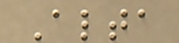Alta
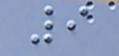9
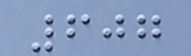607
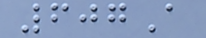607A
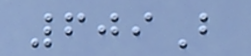609B
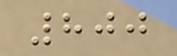800
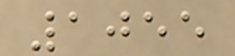1055
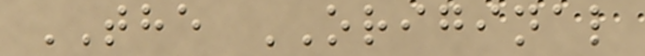THE ORIGINAL
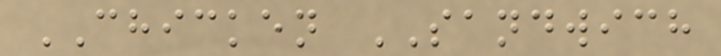CHICKEN SANDWICH
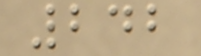242
